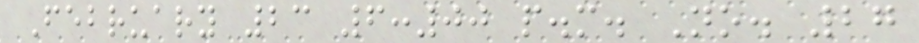February 23 6:00 p.m. No. 27
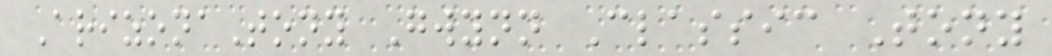ArizonaTony Gwynn Classic Tony
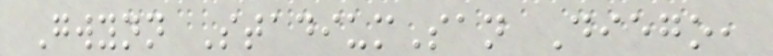Gwynn StadiumSan Diego,
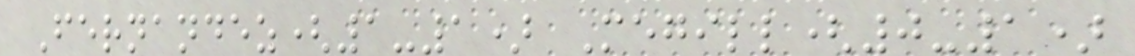Fernandez(1-1) Megill(0-1)
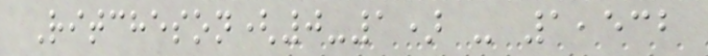Ritcheson(0-1) - 1,532
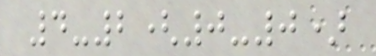4-2(0-0)
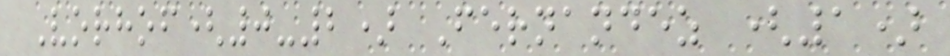Vorhof(0-2) Fernandez (1)
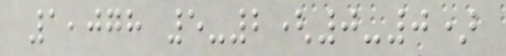1,078 5-2(0-0)
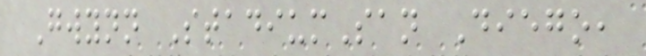Gwynn StadiumSan Diego,
